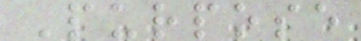Purpose
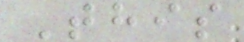This
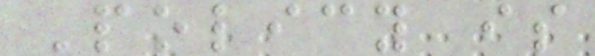Policy is
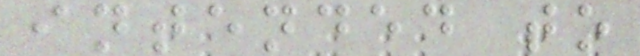intended to
